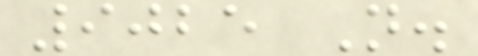9025 N.
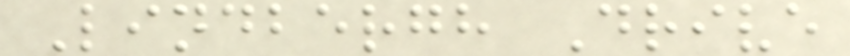Lindbergh Drive
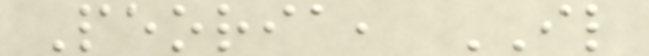Peoria, IL
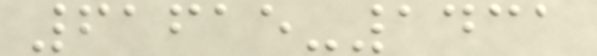61615-1431
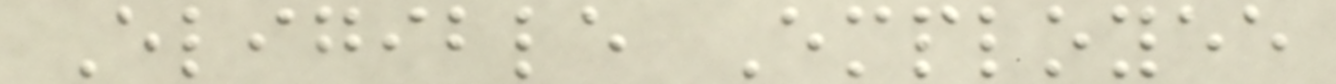Eligible Employee
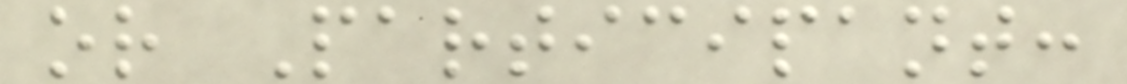or Participant:
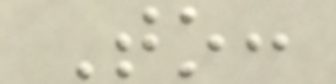To:
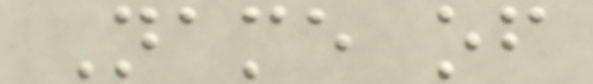Name of
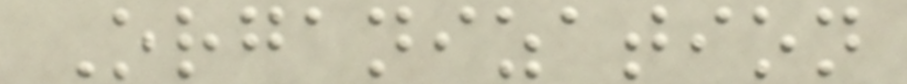Organization
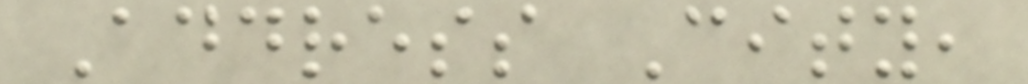Address City,
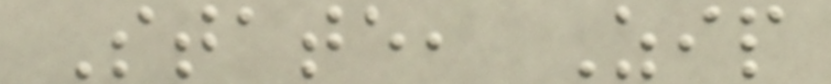State, Zip
